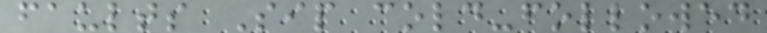faults Sip cold-followed
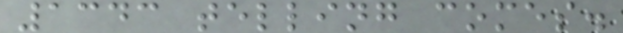1343 telling comes.
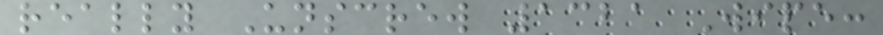really Unscrew 1321 Wipe:
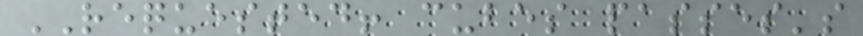REQUESTED! cubes passes's
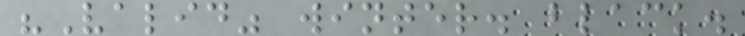"Valid" winter. black.
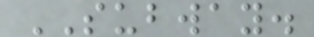SUBWAY.
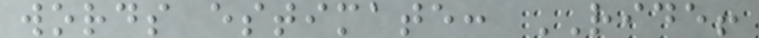words estimate: RIDE!
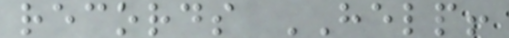records HELP!
